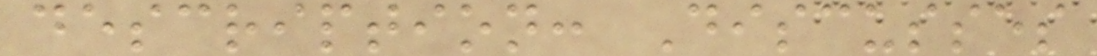description: Discusses
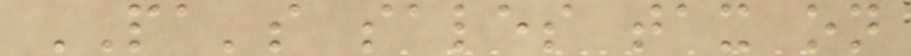PA's sales tax on
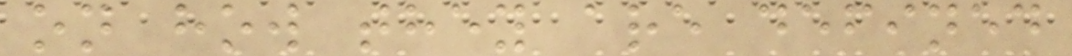on how they are defined
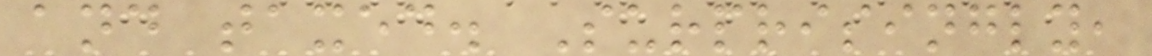and taxed. Surprisingly,
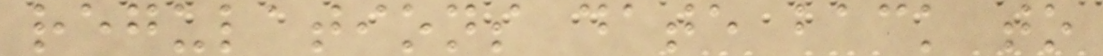regulations date back to
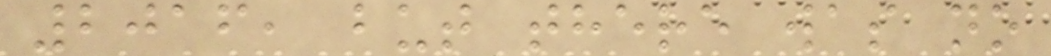2016, but there was no
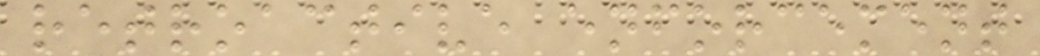retroactive enforcement
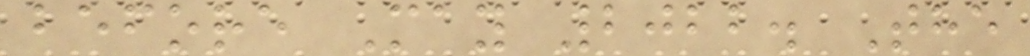before May 2022. The
